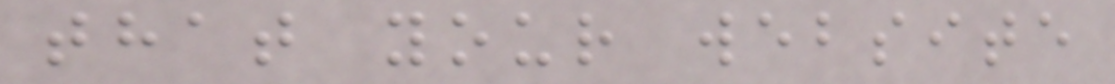that your website
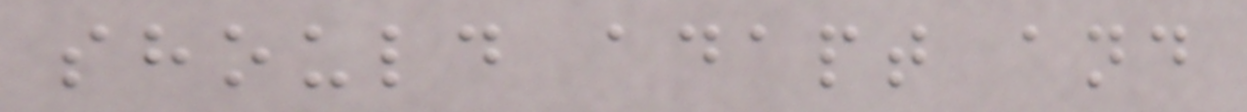should adapt and
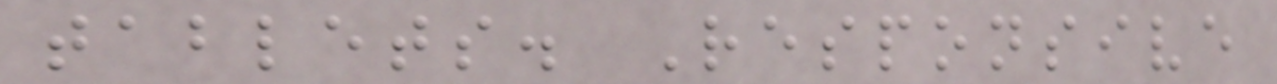tablets. Responsive
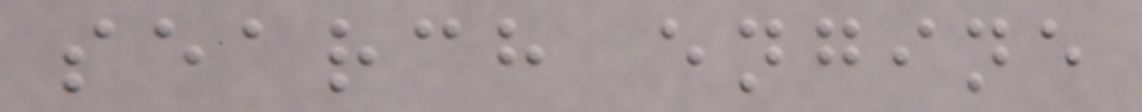search engine
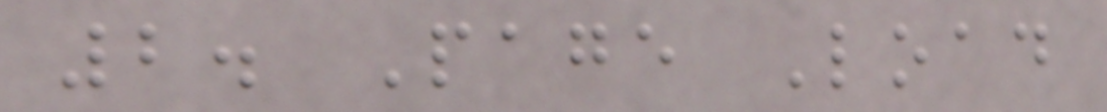2. Page Load
